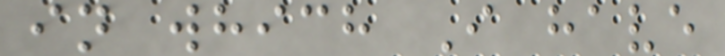in which I have
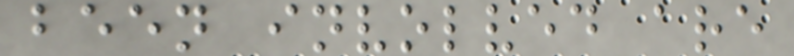been involved are
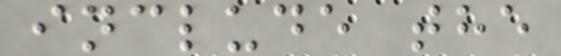include the
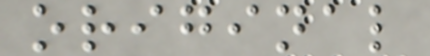original
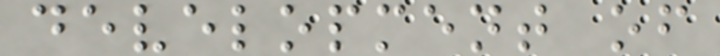development of
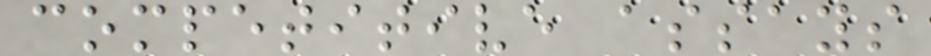competitive assays
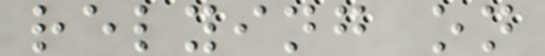relying on
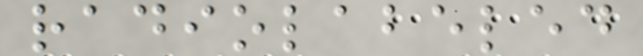radiolabeled
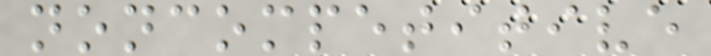noncompetitive
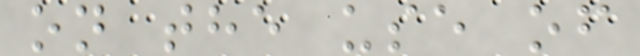on the use of
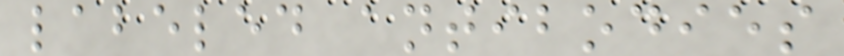labeled antibodies
